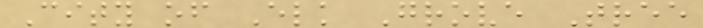City of Elk Grove Tree
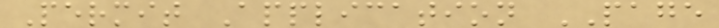Permit Application PAGE
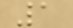1
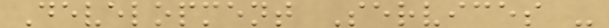Development Services -
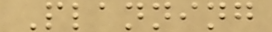Planning
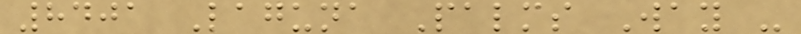8401 Laguna Palms Way -
